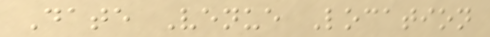Date Venue Location
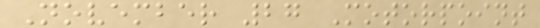November 27 Motorpoint
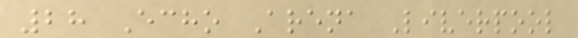28 Echo Arena Liverpool
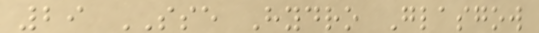29 SSE Hydro Glasgow
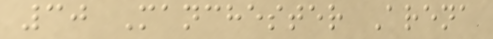30 Manchester Arena
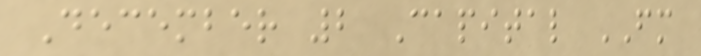December 2 Capital FM
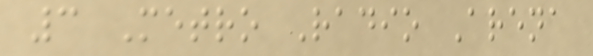3 Metro Radio Arena
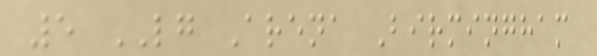5 LG Arena Birmingham
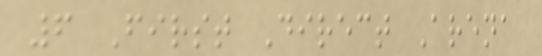6 First Direct Arena
